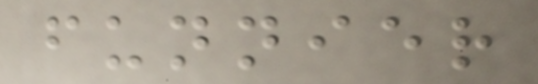funnier
